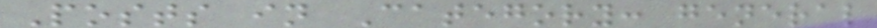Posts in Category: general
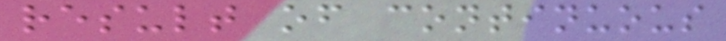result of continuous
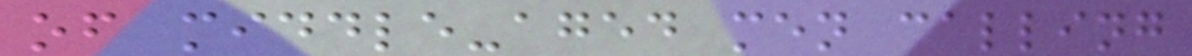of middle-aged men calling
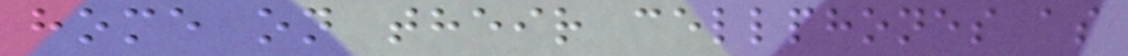home on their cellphones as
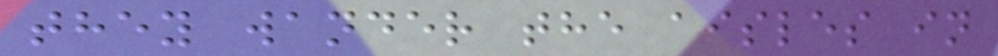they wander the aisles in
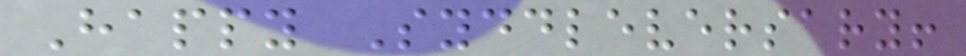Happy Syddleversary!
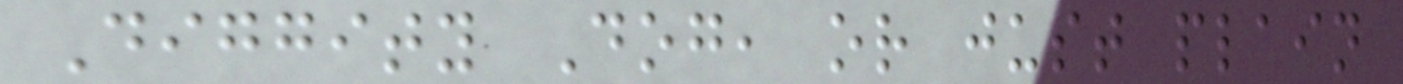Diggity Dog, or just plain
